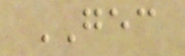GEC
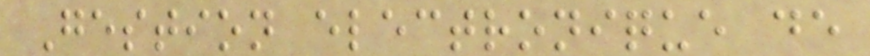Gestion electronique de
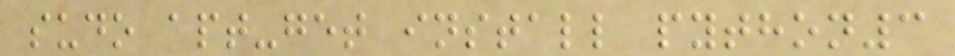sudo apt-get install python3
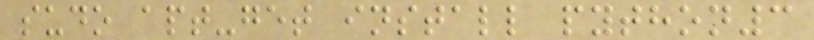sudo apt-get install python3
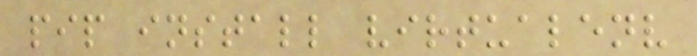pip install virtualenv
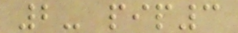2- pip3
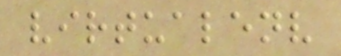virtualenv
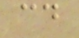cd
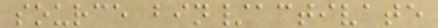source bin/activate
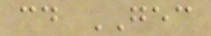cd GEC
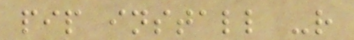pip install -r
